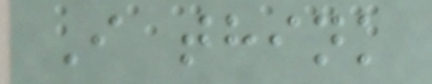I think
